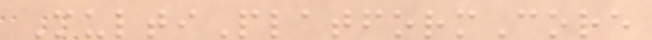MultiPlatformCore
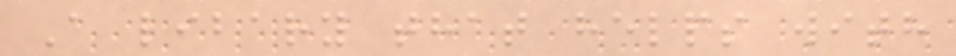A libary that helps with
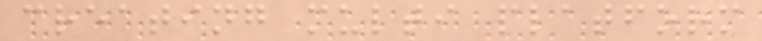creating multi platform
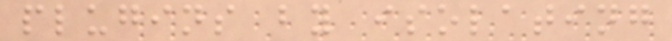plugins by isolating
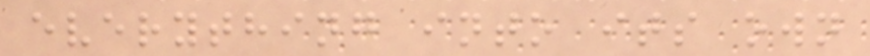everything into its own
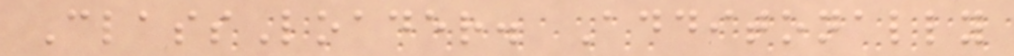ClassLoader. Additonally
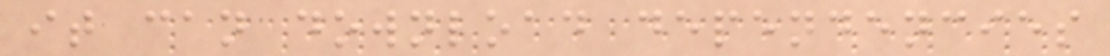it can download dependencies
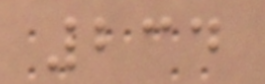234
